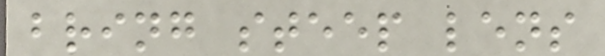bring steep lens
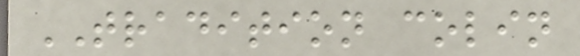TRADITION colin
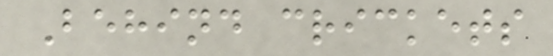Behind crickets
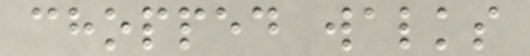chopped walks
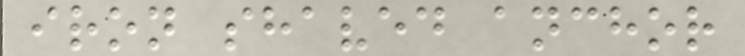iron shaved anchor
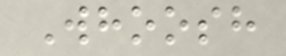Whoosh
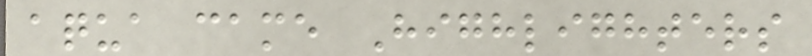aqua came Highlighters
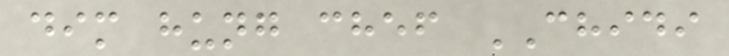dim hung chef CHIDI
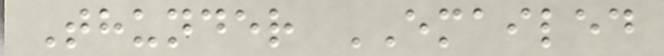Thunder EMAILED
